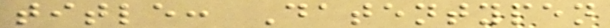title: Datentypen
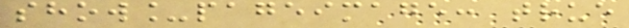show_pageimage: true
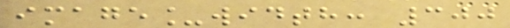image_width: 300
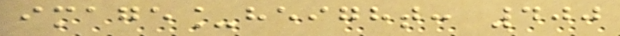image_height: 400
